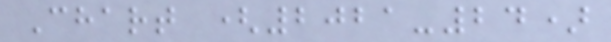Chart (2021-24)
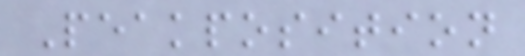Peakposition
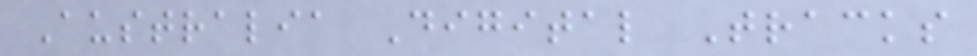Australia Digital Tracks
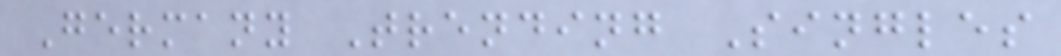Germany Trending Singles
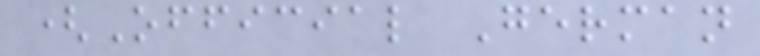(Official German
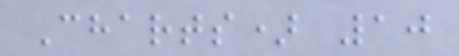Charts) 10
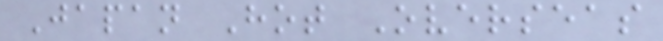Japan Hot Overseas
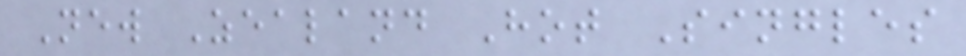New Zealand Hot Singles
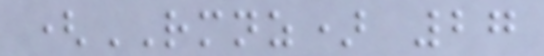(RMNZ) 27
